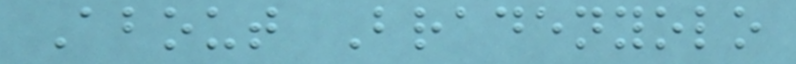About Bradenyolo
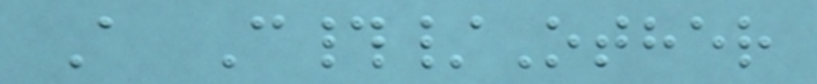A C#/Other
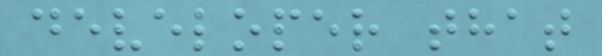developer that
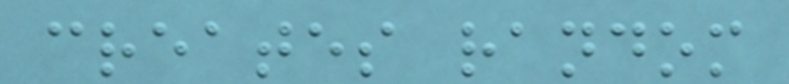creates random
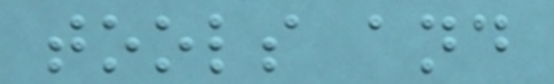tools and
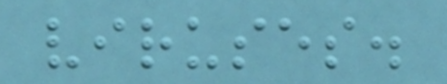viruses.
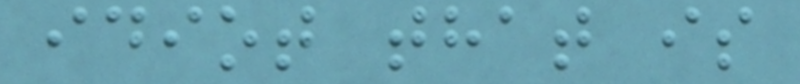idiot that is
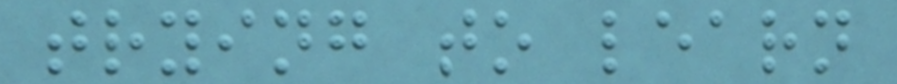trying to learn
